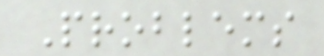Problems
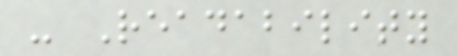- Readability
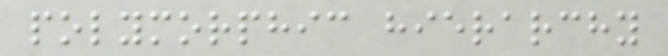polymorphic hierarchy
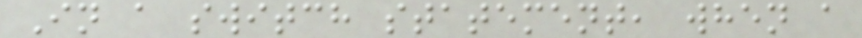In a switch statement, when a
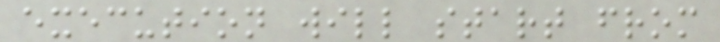execution will start from
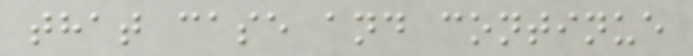that case and continue
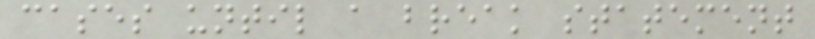cases until a break statement
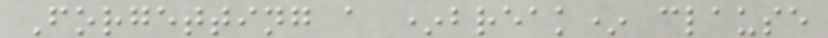Forgetting a *break* clause
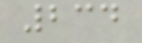234
